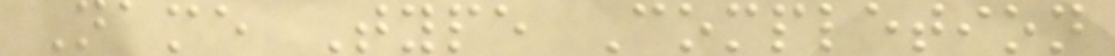Name Type Completion
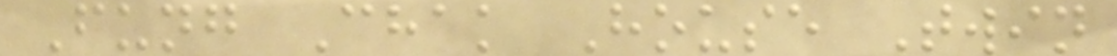Fung Chak House Twin
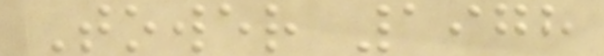Tower 1978
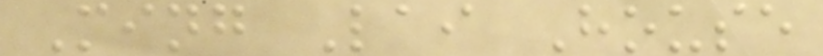Ming Lai House
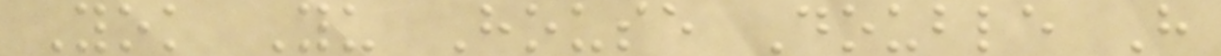Yok Yu House Double H
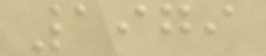1979
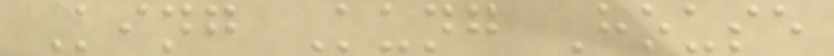King Kung House
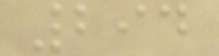294
